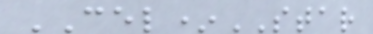CEL*STAR
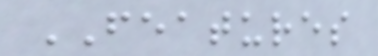FEATURES
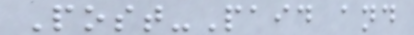Post-Paid and
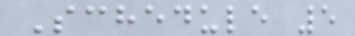Schedule 5
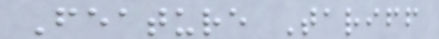Feature Tariff
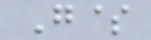G$
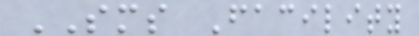SMS Facility
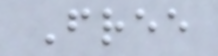Free
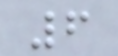6
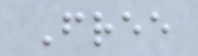Free
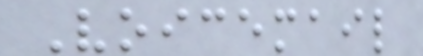Voicemail
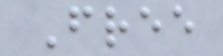Free
